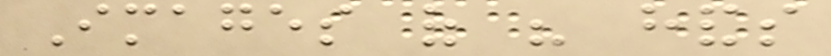Images of his hands
